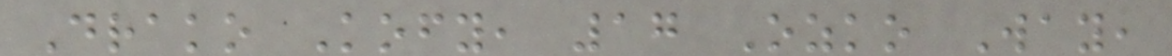Drako Kofy, 17 Ozko Way,
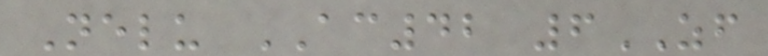Nelu AC42 6ZF
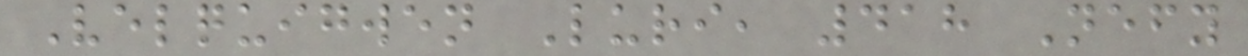Velquigwen Luri, 418 Nefy
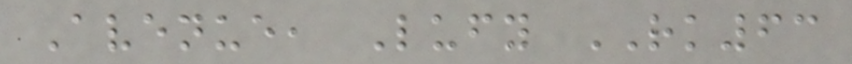Avenue, Lufy RK63
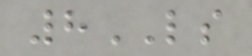8LS
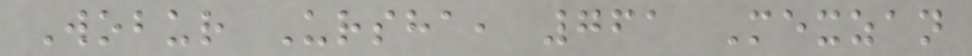Wobur Ursha, 761 Mexzan
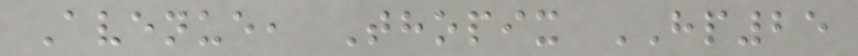Avenue, Thopix HP25
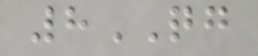8QG
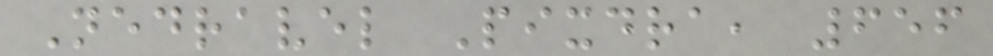Nedravel Pixdra, 656
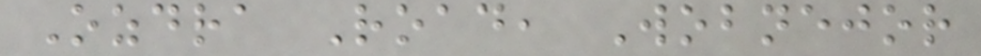Ozdra Road, Wobnejor
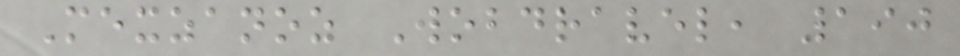Mexzanoz Wobdravel, 190
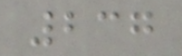237
